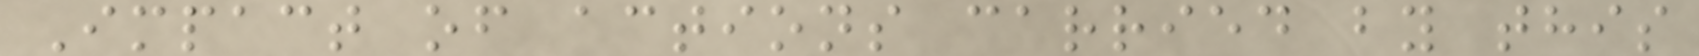Impact of actions carried by this
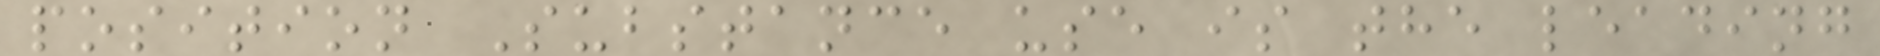position Substance use is the leading
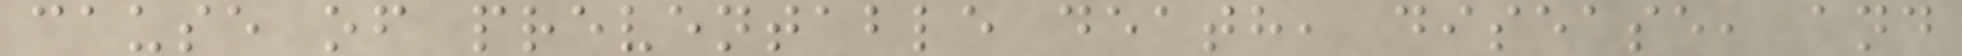cause of preventable death, disease, and
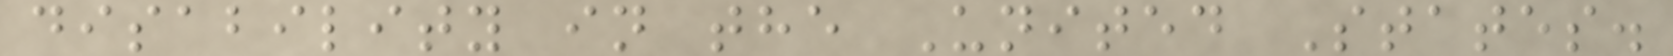disability in the United States.
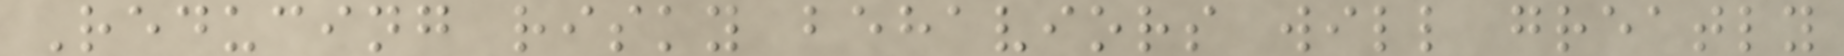Reducing risky behaviors will greatly
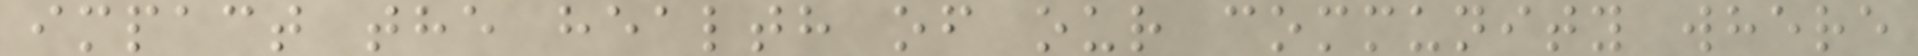impact the health of our community where
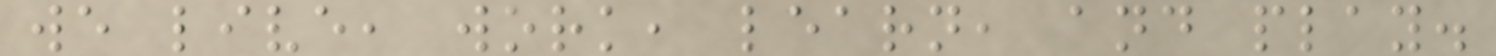we live, work, learn, and play.
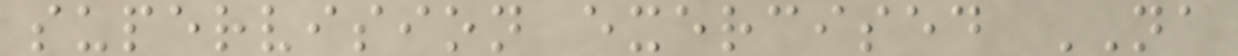supervision exercised NA
